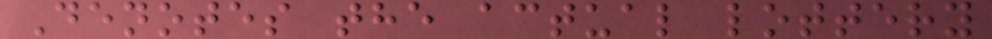Denotes the actual lottery
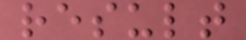result
